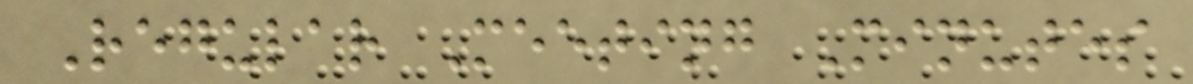Regular Meeting Minutes
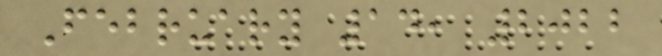February 14, 2022
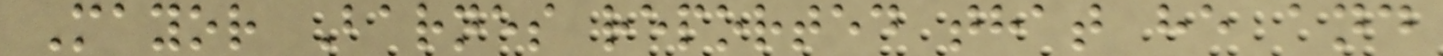Mayor Barnes reported that he and
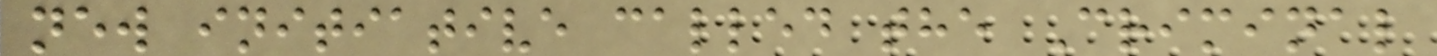new initiative called the Criminal
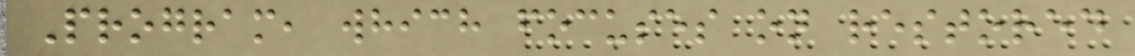Program, which focuses on restored
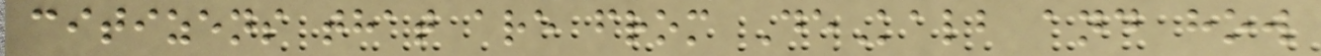citizens that are from DeKalb and how
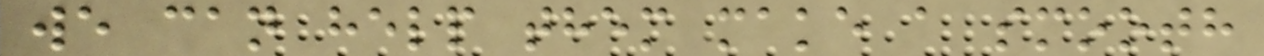we can help them make a smooth
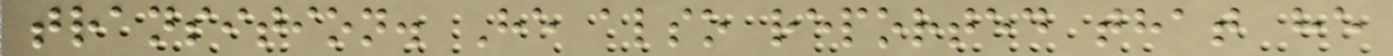transition. He also reported that he
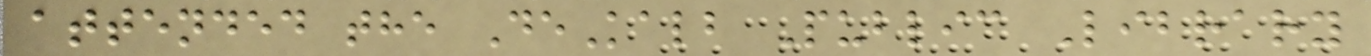attended the DeKalb Public Library
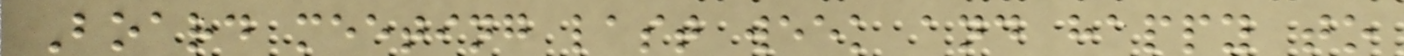Board meeting last week and happy to
